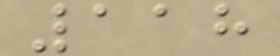118
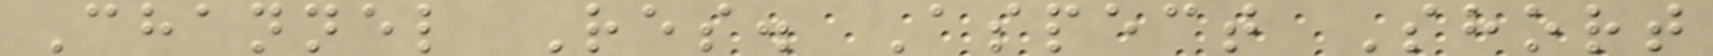Channel Res. Aspect Short
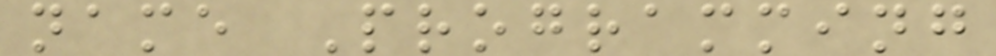name Programming
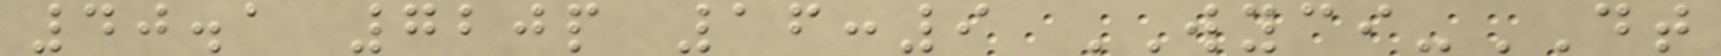40.1 720p 16:9 WYCI-DT
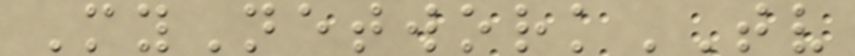MyNetworkTV
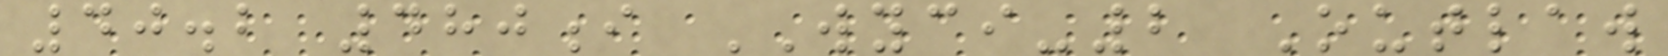40.2 480i WYCI-2 Outlaw
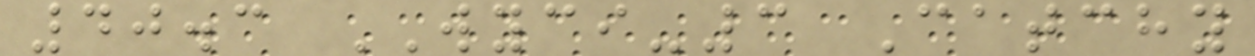40.3 WYCI-3 Catchy
